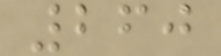260
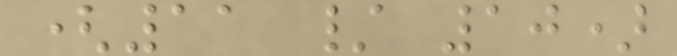(11 / 10)
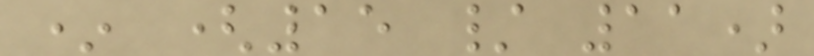* (15 / 11)
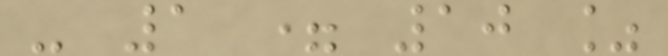- 1 = 10 %
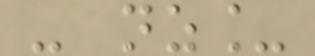- nz_
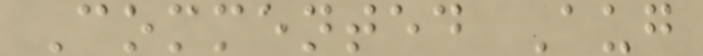Commented Aug
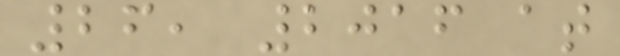26, 2016 at
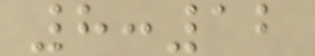8:12
